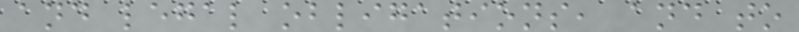and legal obligations, and to
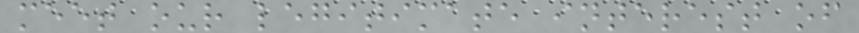meet our legitimate interest of
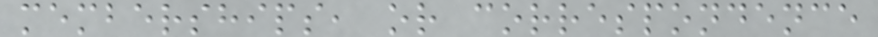memberships, or correspondence
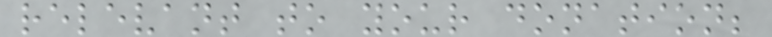relevant to your donation;
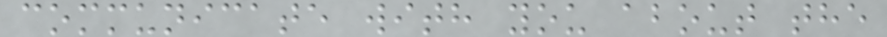communicate with you about the
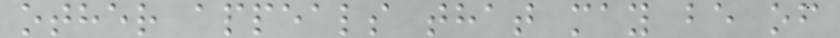other appeals that may be of
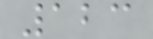123
